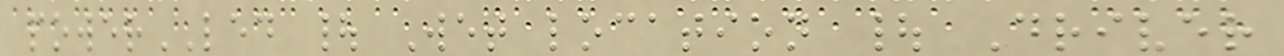powerLED | Wet location | Driver
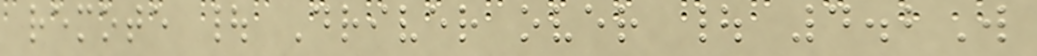remote | Driver over | 4.2W
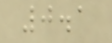0.1
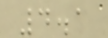4.1
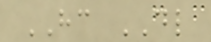HC DL
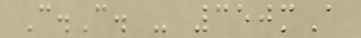C.C. - 350mA
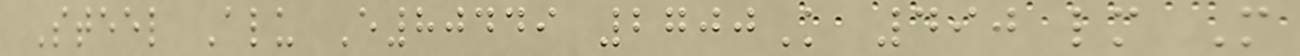Steel Alu E80449 2700K 490 lm M
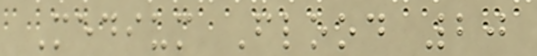Medium Flood 20
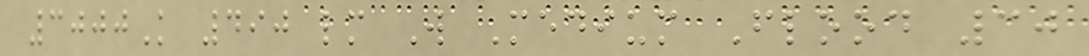3000K 490 lm W Medium Flood 30
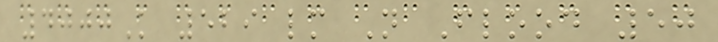4000K 529 lm N Flood 50
